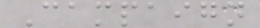Campaign
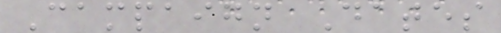Campaign Dates
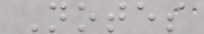Notes
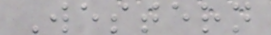Western
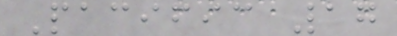Pacific 17
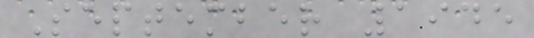September 1945
